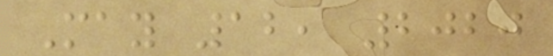May 12, 2020
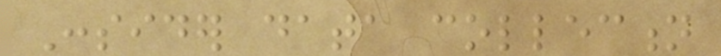Consider data collection
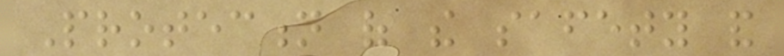Protection of the safety and
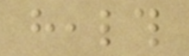health
